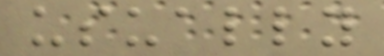usually
